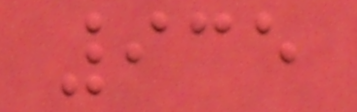935
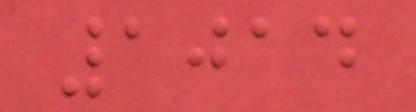1014
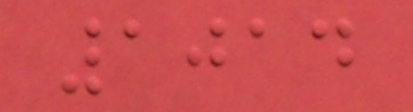1014
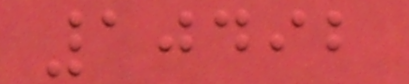10492
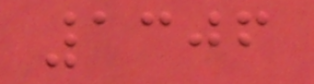1306
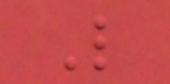L
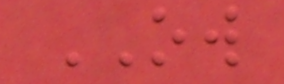OW
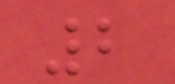2
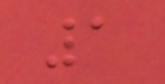1
